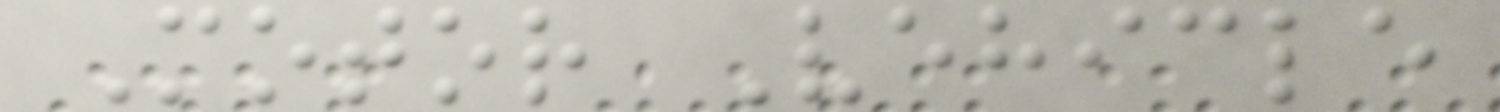Motor Vehicle
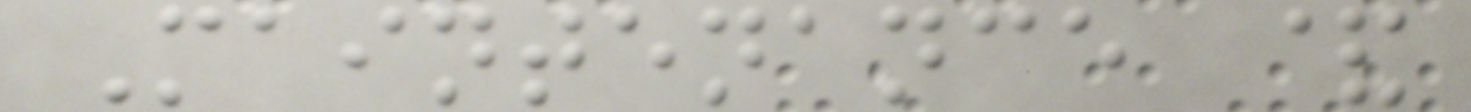Maintenance &
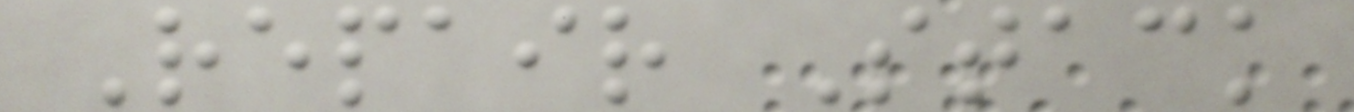Repair Stack
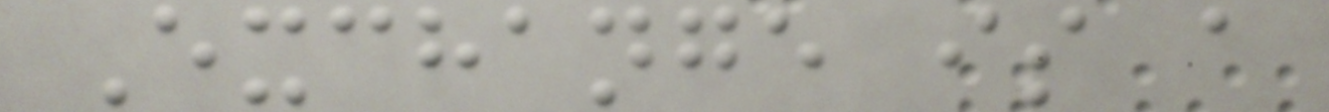Exchange is a
